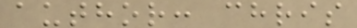author: chris
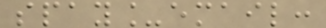spay_email:
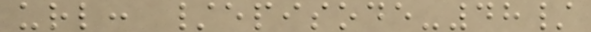url: /episode-48/
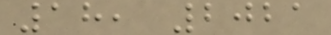18, 2021
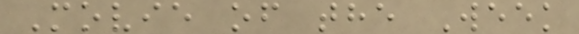Movie of the Week
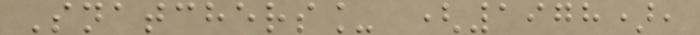Snatchers_ (1978),
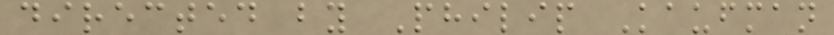directed by Philip Kaufman
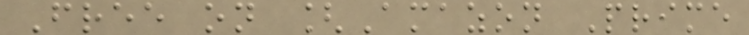Free on [Amazon Prime
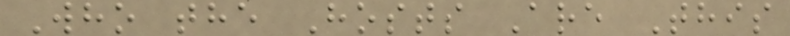Who the Hosts Are This
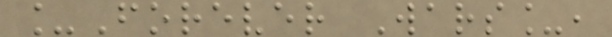_Forever Wars_,
